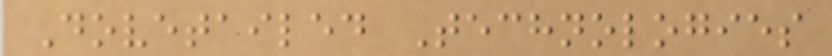Dovetailed Technologies
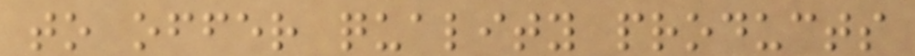to offer quality products
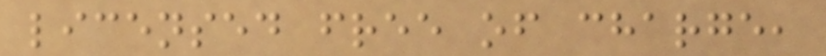licensed free of charge,
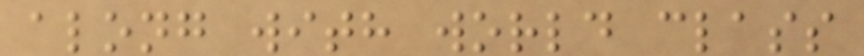along with world class
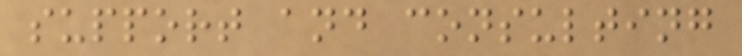support and consulting
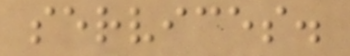services.
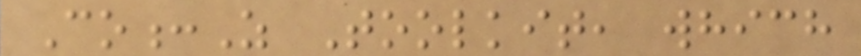Co:Z Toolkit, which
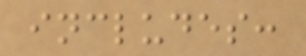includes:
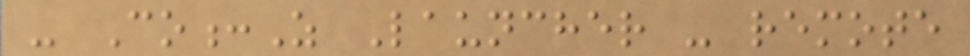- Co:Z Launcher - remote
